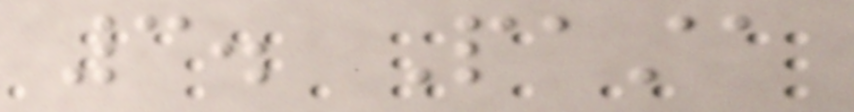3. Pasta
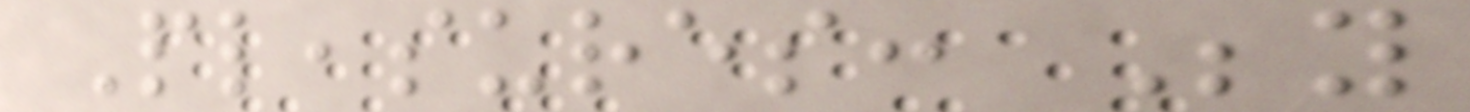Pleasures: Beyond
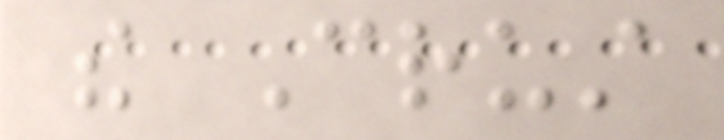the Crust
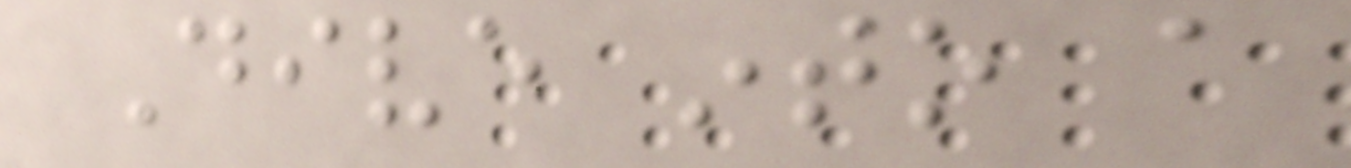Dive into a
